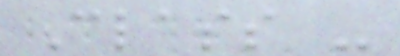Class -
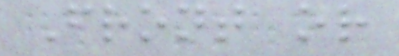Front or
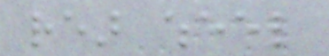rear wheel
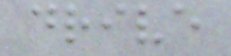drive
